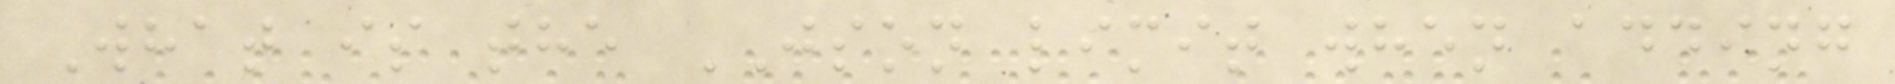What is the JSON limit when adding
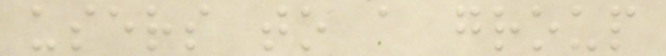users to a group
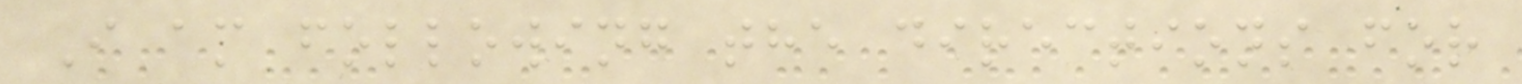I am following the directions for
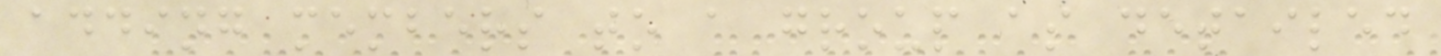adding members to a group as detailed
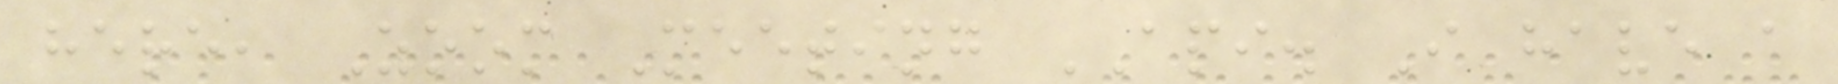here, Zoom Meeting API. I have a
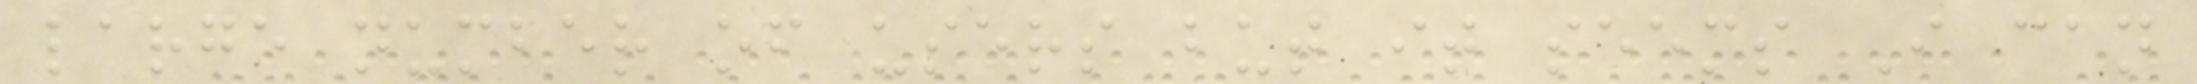large number of users but it seems I can
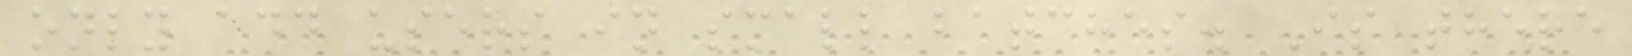only add users in small batches. Is there
